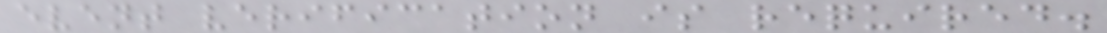event verification is required.
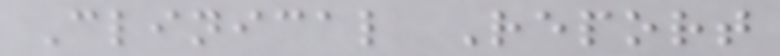Clinical Report
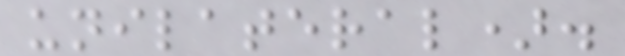unilateral).
